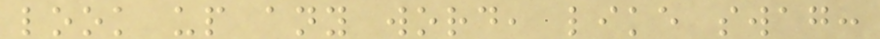look up any word, like swag:
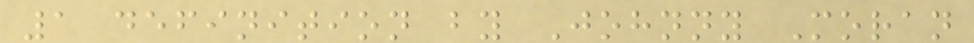1 definition by Johnny Moran
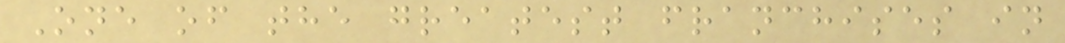One of the greatest franchises in
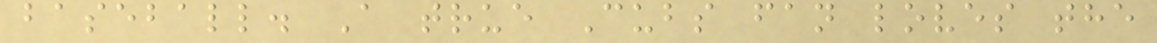baseball. A true Cubs fan loves the
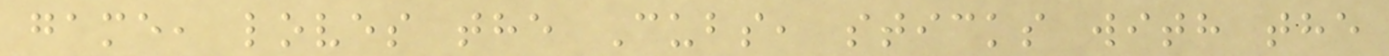game, loves the Cubs, sticks with the
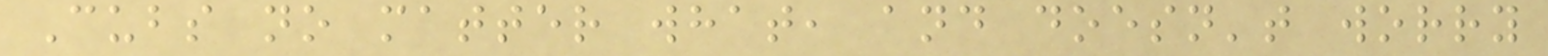Cubs no matter what, and doesn't worry
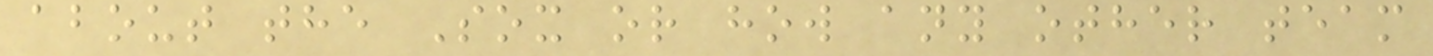about the Sox or how any other team
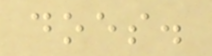does.
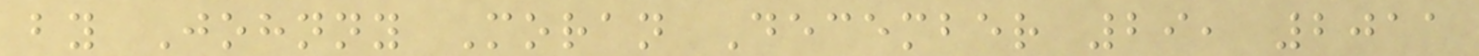by Johnny Moran December 29, 2011
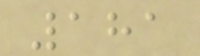181
